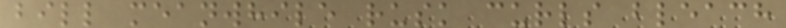bill meanwhile rusk curls bleach
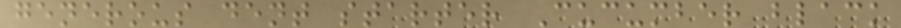generous dent starter Cucumber black
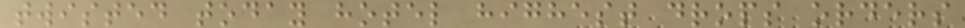twisted today hotel highest drops orders
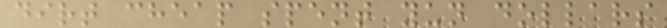dirt cheap spent yun dollars
